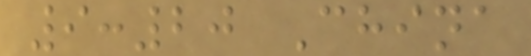9:20 China
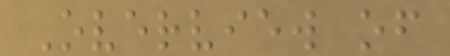Overview of
